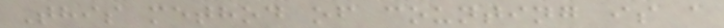This method of counting is a
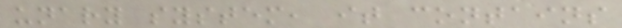unary system, it contains
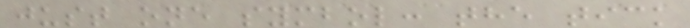just one symbol: the tick
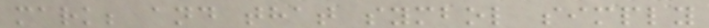mark; and that symbol simply
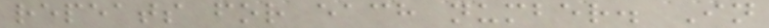repeats for each number. In
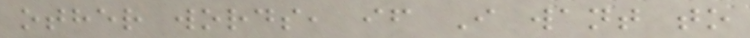other words, if I want to
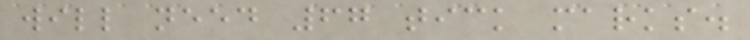will need 67 tick marks.
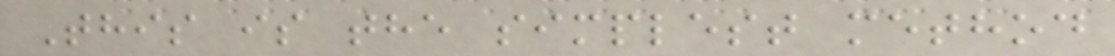This is the simplest method
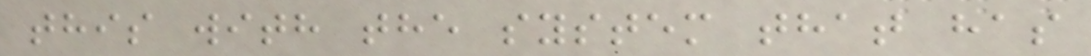this with the system that has
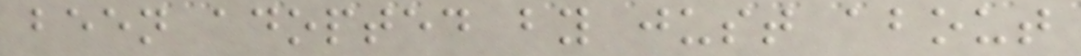been adopted by just about
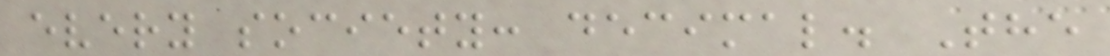every society: decimal. The
